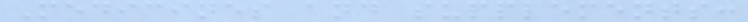Medicines and supplements:
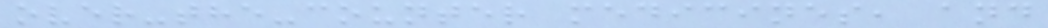over-the-counter medicines, and
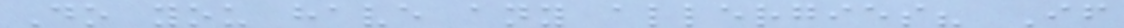Do you have any allergies? If
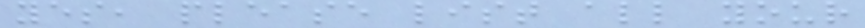yes, please list all your
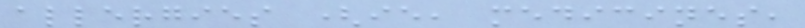allergies (ie, medicines,
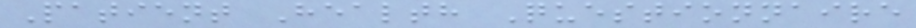Patient Health Questionnaire
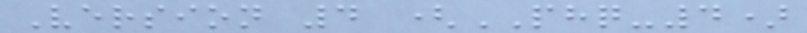Version 4 (PHQ-4)
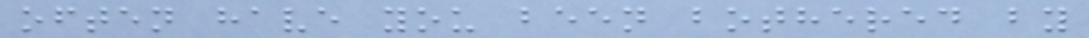often have you been bothered by
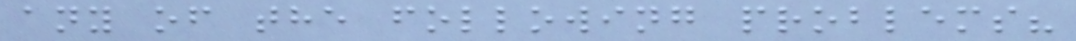any of the following problems?
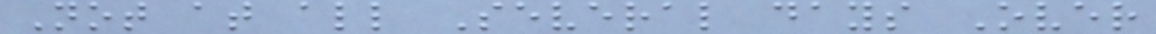Not at all Several days Over
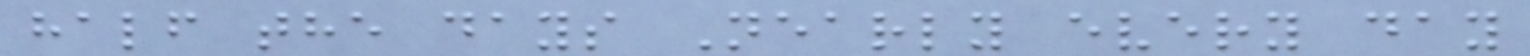half the days Nearly every day
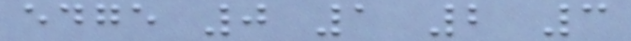edge 0 1 2 3
